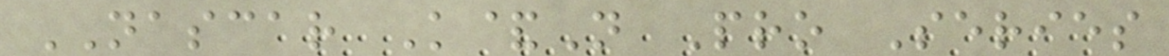NASCAR K&N Pro Series
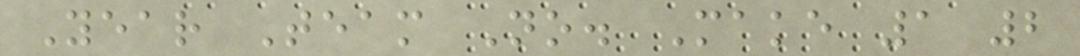Year Team No. Make 1 2
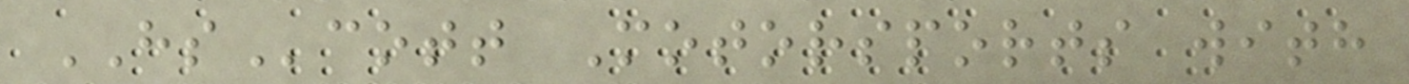HScott Motorsports with
